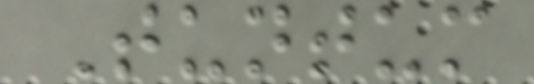Tuntum
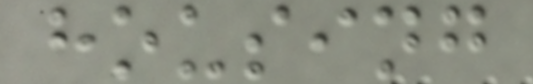housing
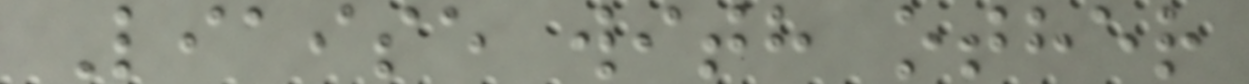Liaise with other
